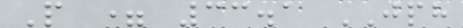P = 33.1 JPH
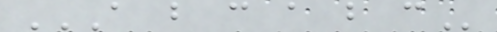A B C A B C
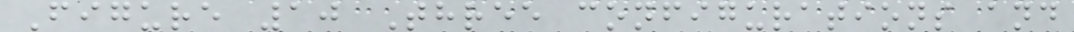Figure 10 Three configurations and
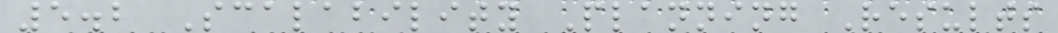5.2 Scalability Planning Results
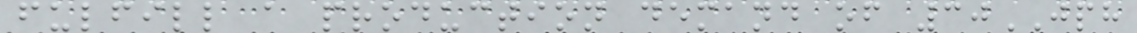fulfill a production demand of 30JPH
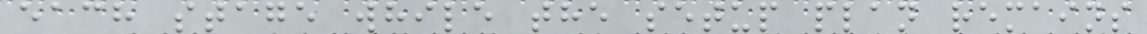each stage while the setup plan remains
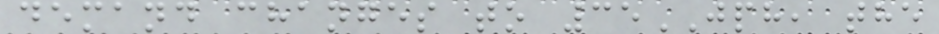demand changes to 35JPH, the
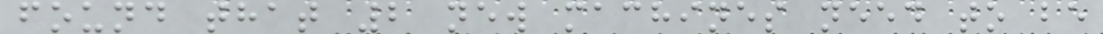found that 2 new machines need to be
